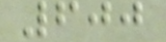600
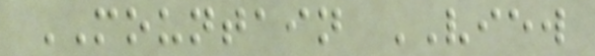MOUNTAIN VIEW
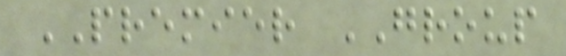PREMIER GROUP
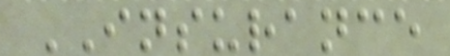INSURANCE
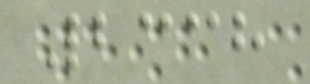2338
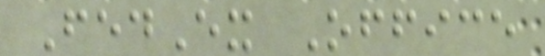FedEx Office
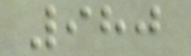980
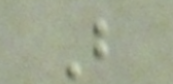B
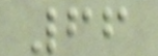66
